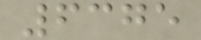6375
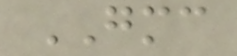GMC
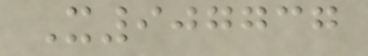X907737
